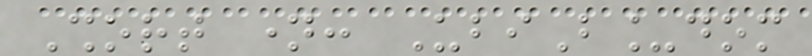Short name: UbiB_dom
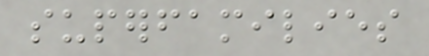superfamilies
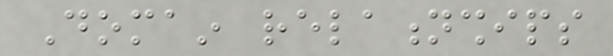Domain relationships
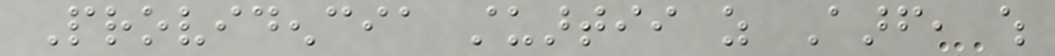Providencia stuartii as Aarf, which
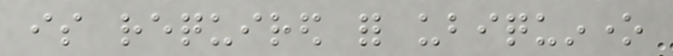is required for ubiquinone
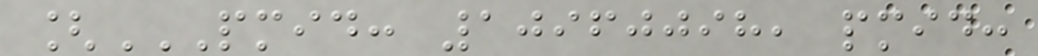[PMID: 10960098, PMID:
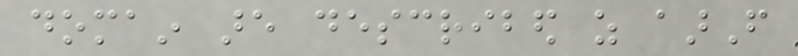domain are described as aarF
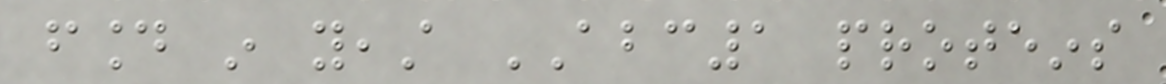found in yeast ABC1 proteins
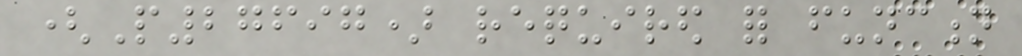(P27697) required for function
